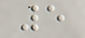5
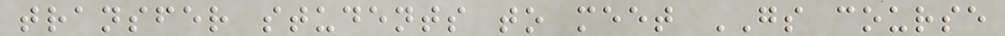transfer students to meet GS course
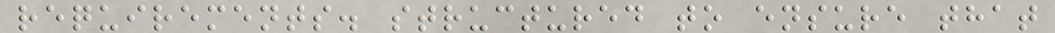requirements. structured to ensure that
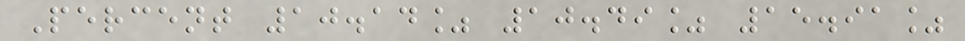Percent 10.14% 10.49% 15.91%
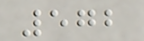572
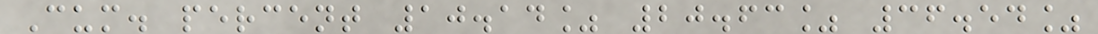Cum. percent 10.14% 20.63% 36.54%
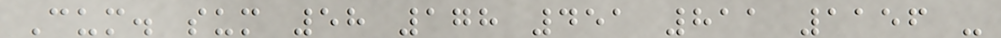Cum. sum 58 178 451 811 1156 -
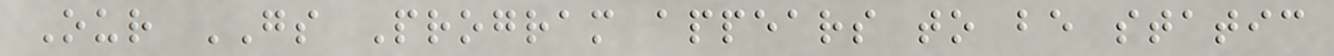Our GS Program appears to be static
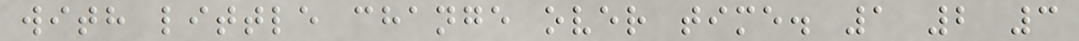with little change over time. 1 2 3
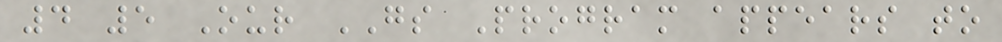4 5 Our GS Program appears to
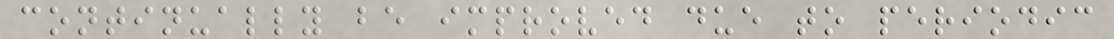continually be improved due to periodic
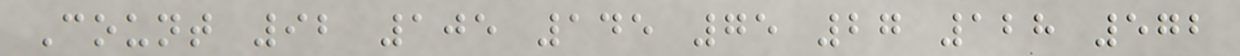Count 92 105 145 75 27 128 572
